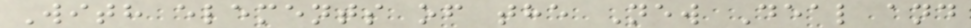With elements of the New Deal and
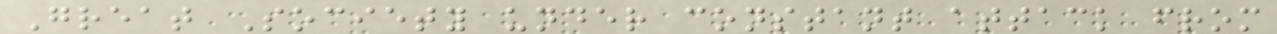Great Society under constant attack from
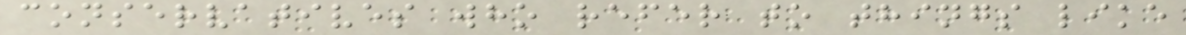conservatives who refer to things like
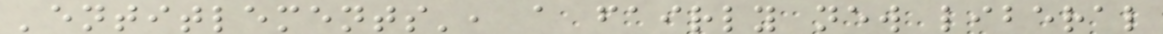'entitlements', a fairly new liberal
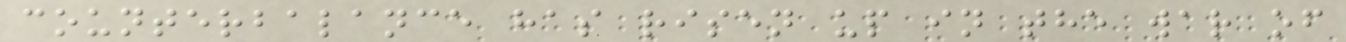counterbalance has risen up in the war of
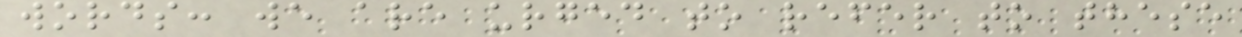words: we are urged to refer to these
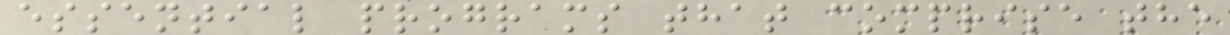essential programs that comprise the
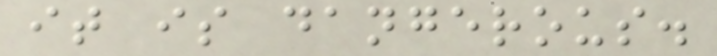it is dangerous.
